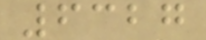6327
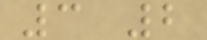3 2
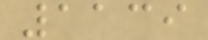1139
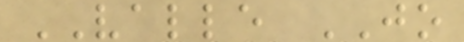VALLE JO
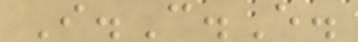I.C.E.
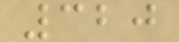320
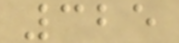325
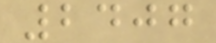2407
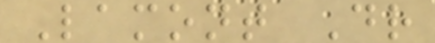Lamont Dr
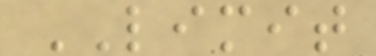LIMIT
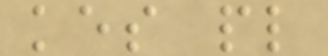kes pl
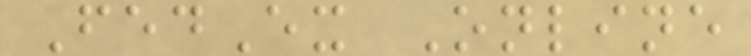FedEx Online
